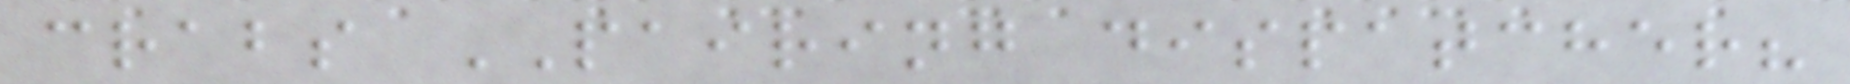crabs PAIRING dispatcher?
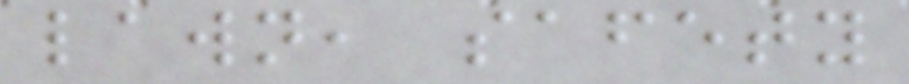lawn, safety
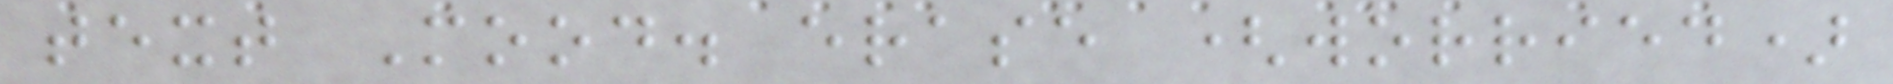text Mood. erase (worried)
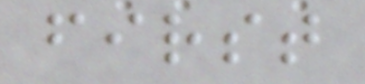first
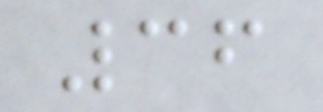36
